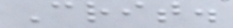Crit.
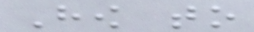How to
